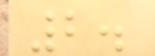2.
